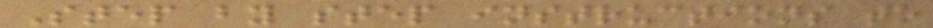Step by step instructions to
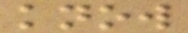know
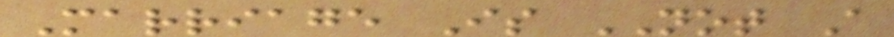Marriage Is NOT A
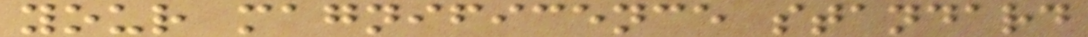your magnificence standard
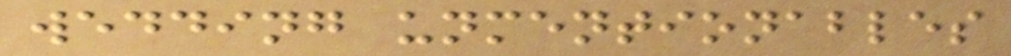wedding unmentionables
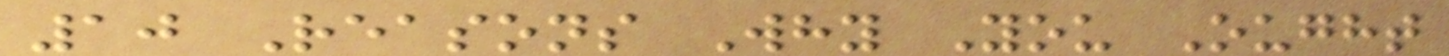10 Reasons Why You Ought
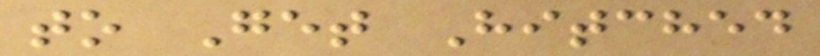to Get Hitched
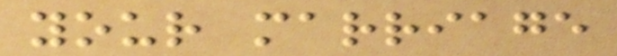your marriage
